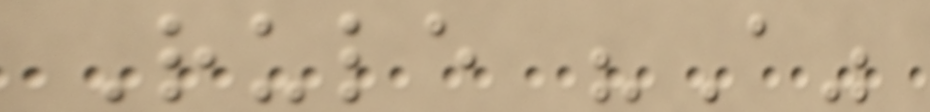Rule "A"
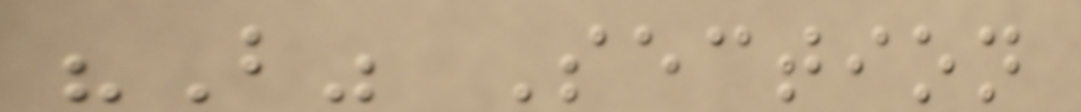"B" Section
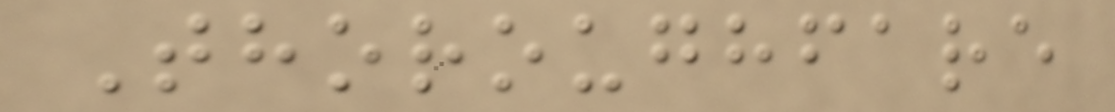Thoroughfare
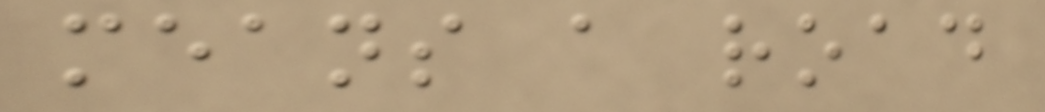means a road
